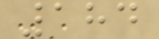184
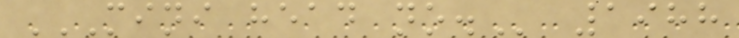MINI HEAD NO. 1988
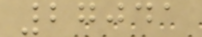27041
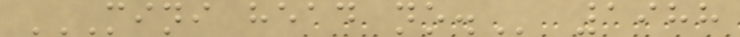MINI HEAD NO. 1988
